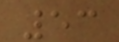53
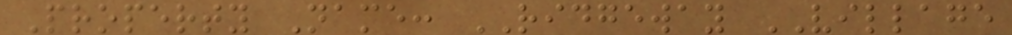Property Name: RIDGEWAY VILLAGE
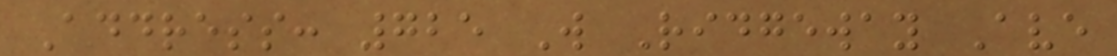Address: 725 W Ridgeway Ave
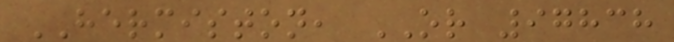HERMISTON, OR 97838
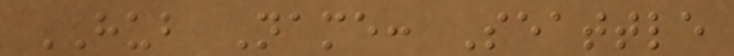HUB Name: Seattle
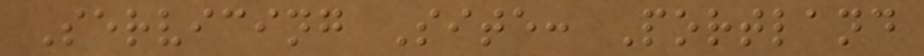Servicing Site: Portland
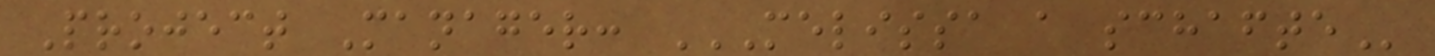Project Manager: MELISSA A SCHAFTE
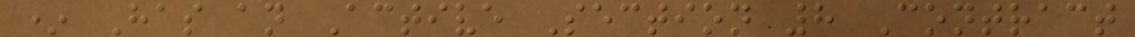* Has an Active Section 8 Contract
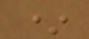*
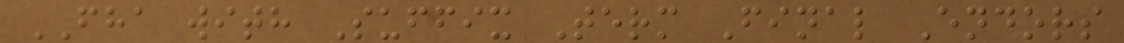FHA with Suffix Term Final Endors
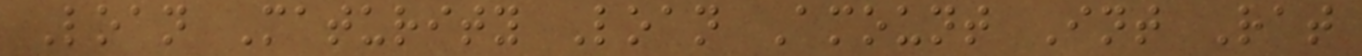Loan Maturity Loan Amount Int Rat
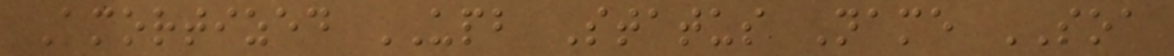Amortized UPB Status Name SOA
